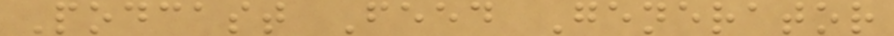Podcast Feed Generator
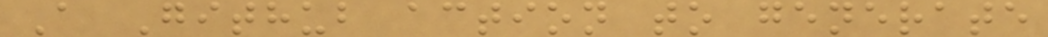A Github action to generate
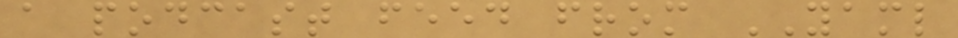a podcast feed from YAML
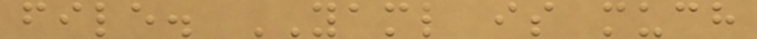file. YAML is much
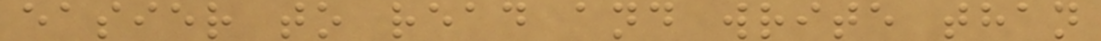easier to read and write than
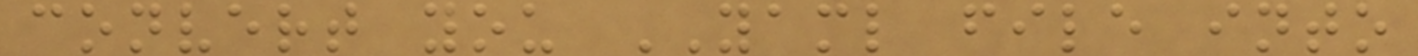convert you YAML file into
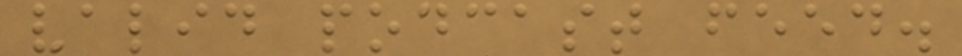valid podcast feed.
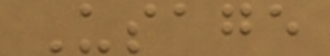Usage
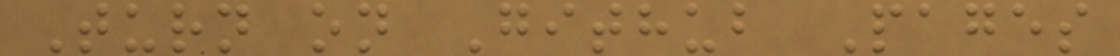Turn on Github Pages
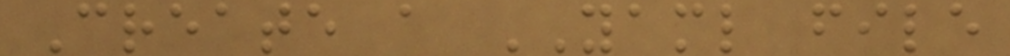Create a YAML file
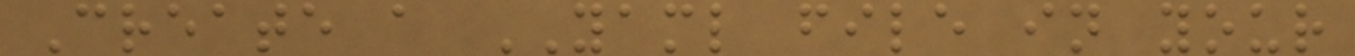Create a YAML file in your
